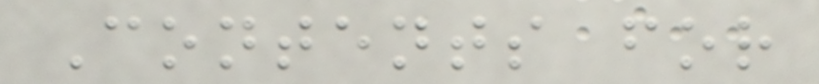Contents for
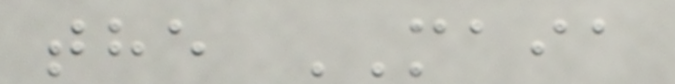the MAIA
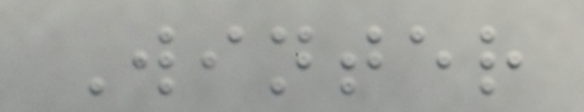Winter
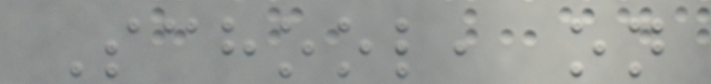School, on
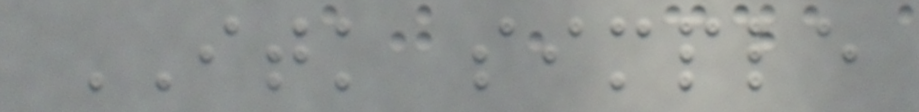ITK simple
